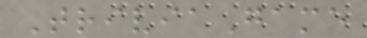TriviaGame
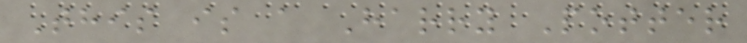This is a Harry Potter
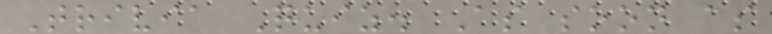Trivia Quiz. As soon as
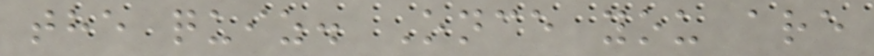the quiz. Once you are
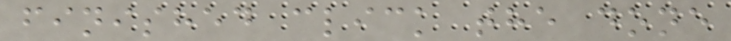finished click the done
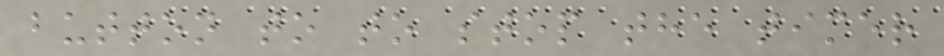button to to stop the timer
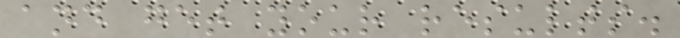and get your results.
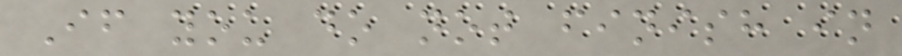If you do not finish in
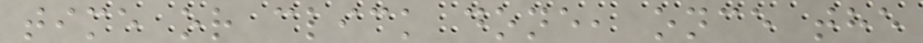time or click done, once the
